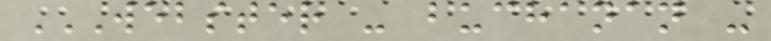WEBSTER - BUCHANAN -
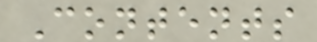Contents
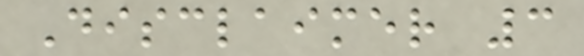Disclaimer 3
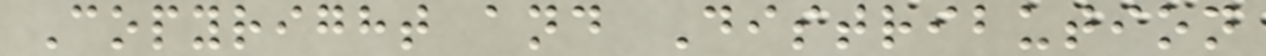Copyright and Distribution
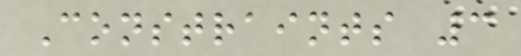Constraints 3
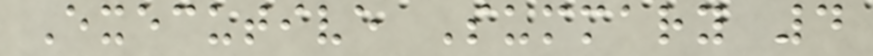Executive Summary 4
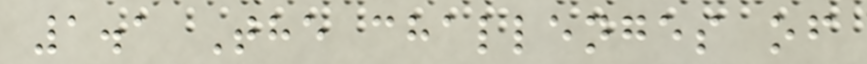1.1 The challenges of
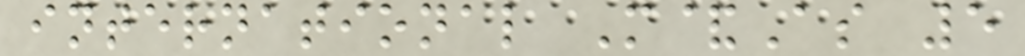international M&As 5
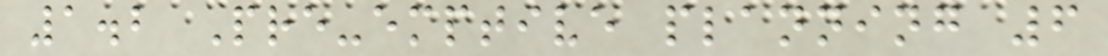1.2 Pre-emptive planning 6
